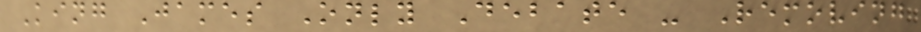King James Only Debate - Removing
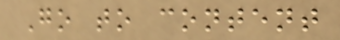Go to content
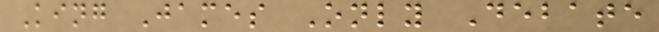King James Only Debate
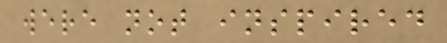were not inspired
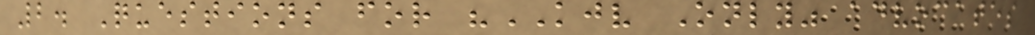2. Questions for "KJV Only" advocates
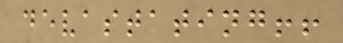devastating!!
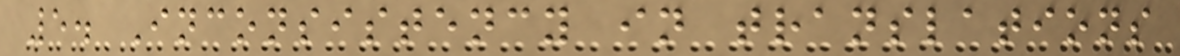5. Inconsistency in translations
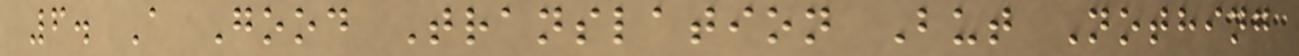6. A Good Translation But Nothing
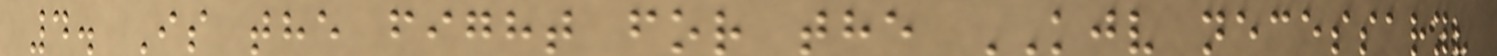4. Is the fight for the KJV necessary?
